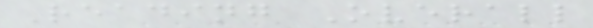Reading Overall
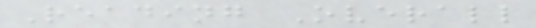Reading Overall
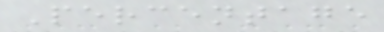Percentage
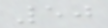50
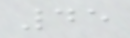45
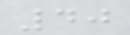40
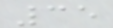35
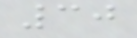30
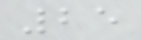25
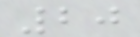20
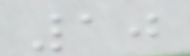10
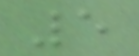5
